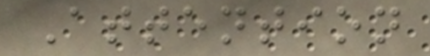Attention
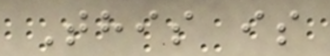This is
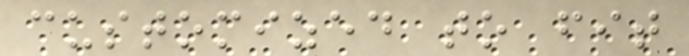customized to fit
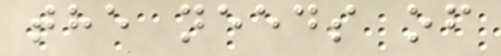the needs of
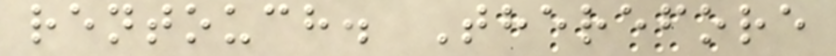rentouch. Therefore
